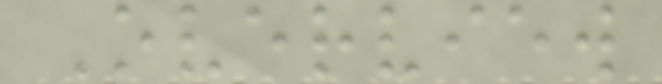Overview
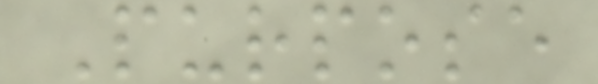Purpose
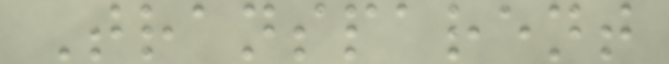Transparent
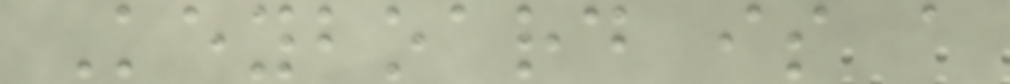Keyboard is a
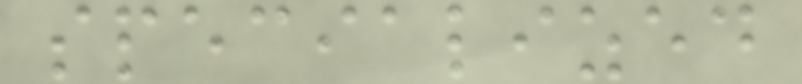specialized
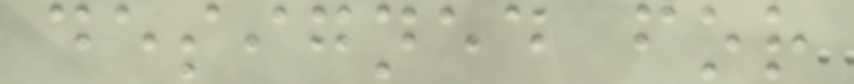designed for
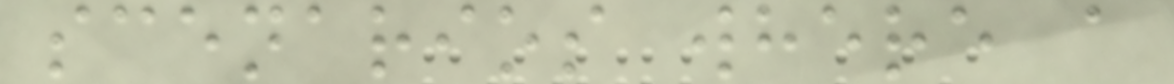scenarios where a
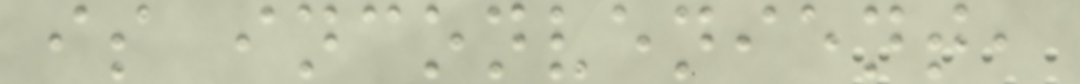is inconvenient,
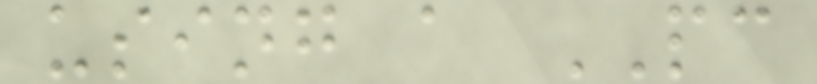using a PC
